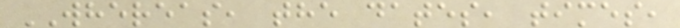WHEREAS, the dates, times,
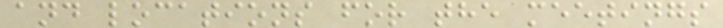and locations for the meetings
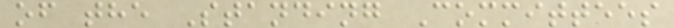of the Standing Committees
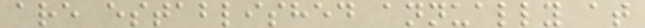are established annually at
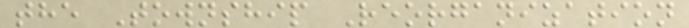the Township Reorganization
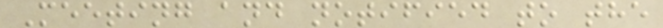Meeting and notified to the
